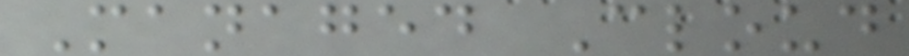Managed Cloud
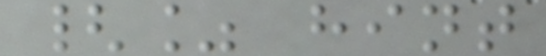{% hint
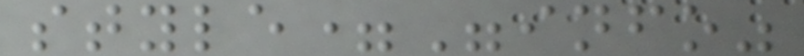style="info"
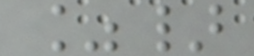%}
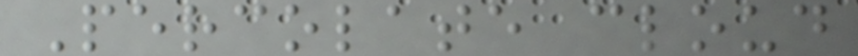Percolate cloud
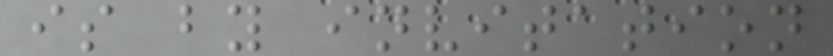is by invitation
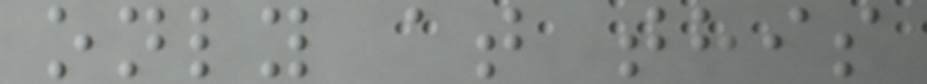only at this
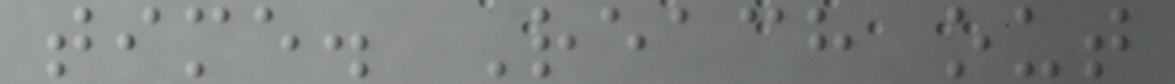time. Reach out
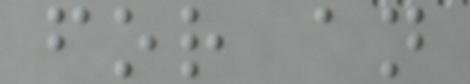for an
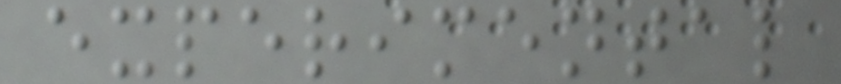experimental
